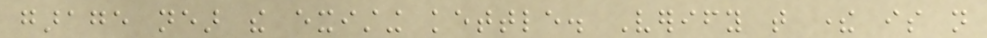garage near the existing kettle. Verify that there is not
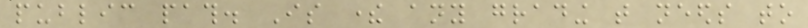public path. Is there any grading that needs to
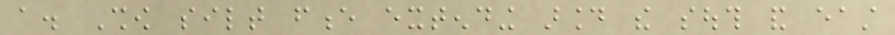a. Show silt fence extending around the south and east
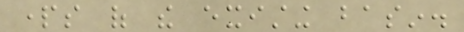parts of the existing basin.
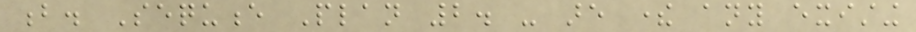b. Sequence Plan 2. - are there any existing
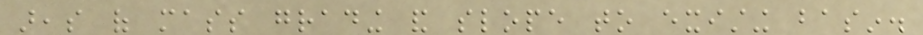areas of mass grading and slope to existing basin.
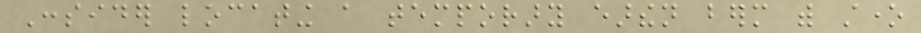Consider locating a temporary earthen berm with stone
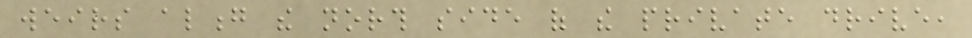weirs along the north side of the private drive,
